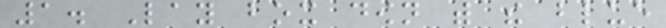1. Lay box down with the blue
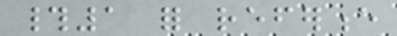#1 for reference
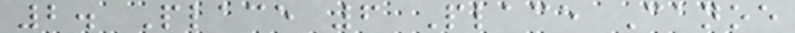2. Place 6 Place Canoe
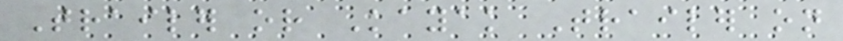Trailer or Kayak Trailer on
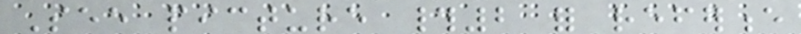See picture #2 for reference
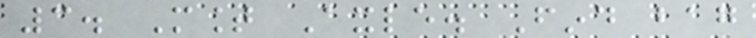3. Mount Axle. Find bag
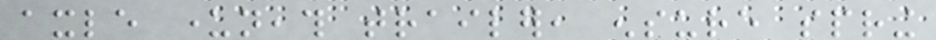axle underneath trailer, ensure spring
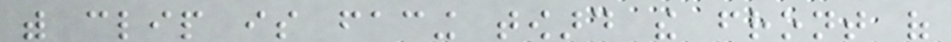with clip is facing toward the front of
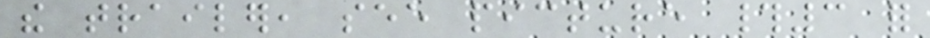the trailer, see picture #3 for
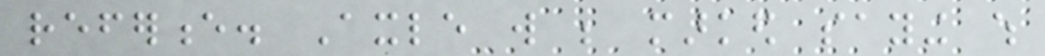reference. Axle will be marked saying which
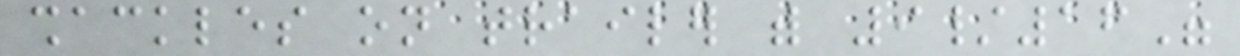shackles on trailer with 9/16"
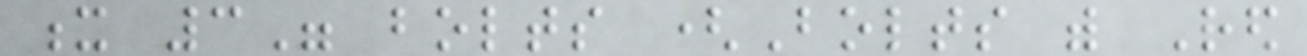x 3" bolts (Bolts with Red
